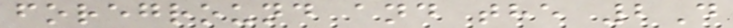foreground and the 2D
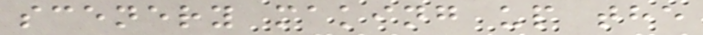scenery making up the
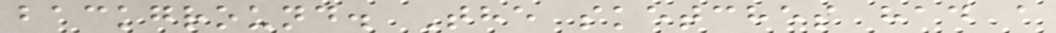background. The sketches had a
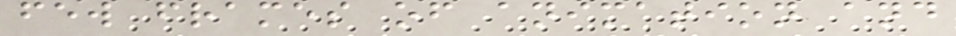few frames of animation and
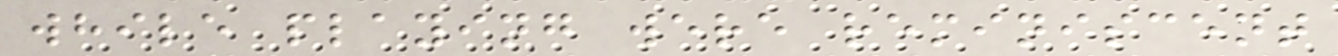while playing were reminiscent
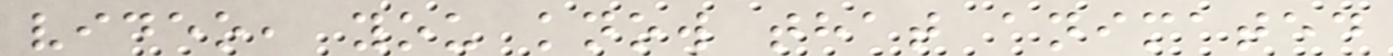video, you know that animated
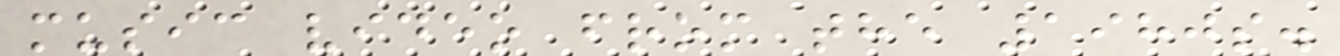music video from the 1980s.
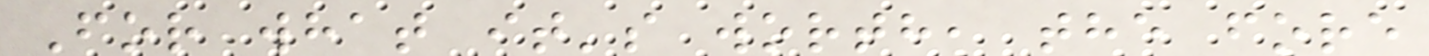For what it's worth, the fore
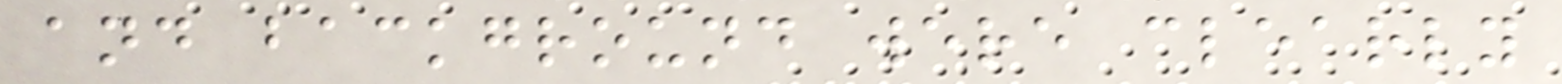and background were clearly
